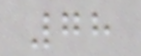78
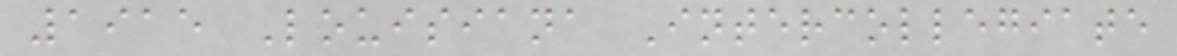1915 Louisiana Intercollegiate
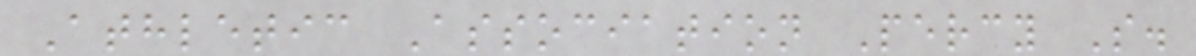Athletic Association Percy S.
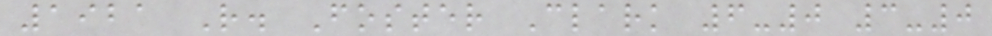1921 R. Foster Clark 6-0 3-0
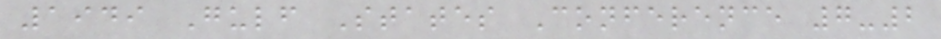1949 Gulf States Conference 7-2
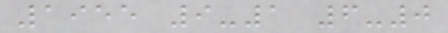1955 9-1 6-0
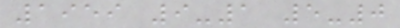1959 9-1 5-0
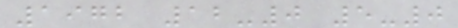1972 12-0 5-0
